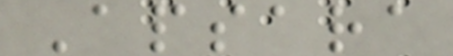Apsara
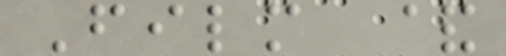Film &
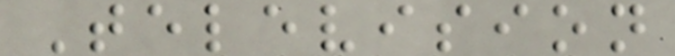Television
